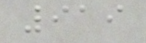919
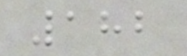182
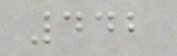442
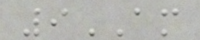9AM
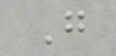G
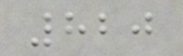820
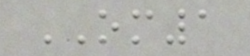OM1
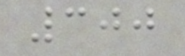300
